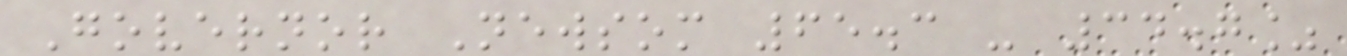Governor Newsom 65.3 - 34.7%
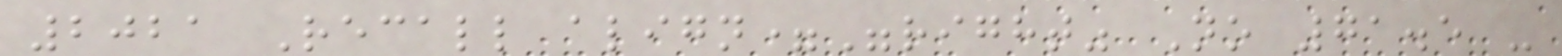2021 Recall align="right" No 71.5 -
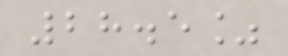28.5%
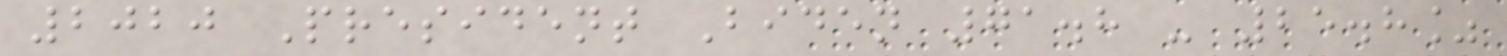2020 President Biden 71.8 - 25.8%
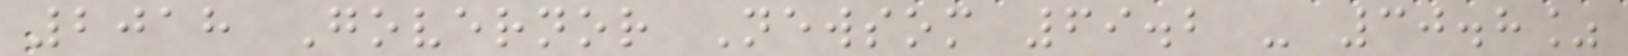2018 Governor Newsom 69.2 - 30.8%
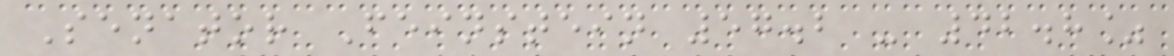Senator Feinstein 57.2 - 42.8%
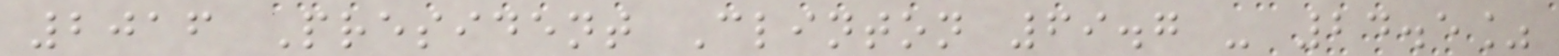2016 President Clinton 69.7 - 24.5%
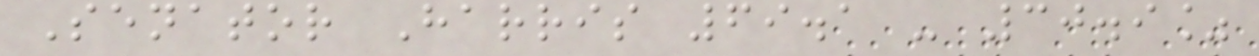Senator Harris 69.1 - 30.9%
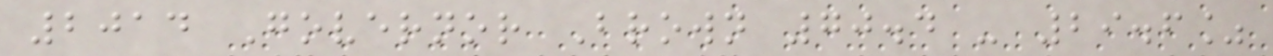2014 Governor Brown 70.4 - 29.6%
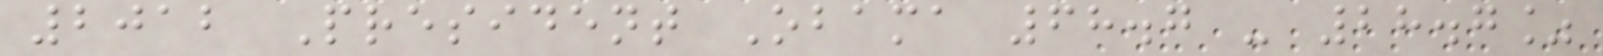2012 President Obama 68.7 - 28.7%
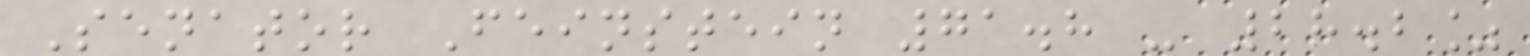Senator Feinstein 71.8 - 28.2%
